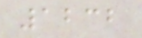1232
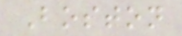Boston
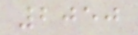2050
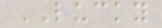LUCKY
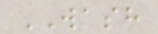WASH
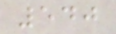540
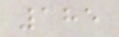185
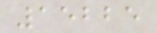15225
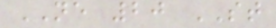NE 20 ST
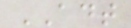ADT
